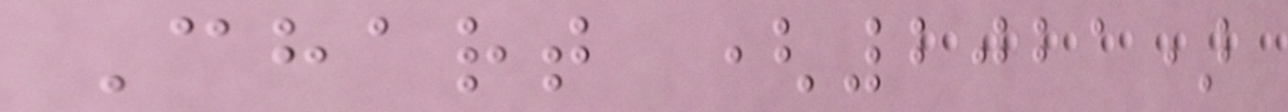Chart (2021)
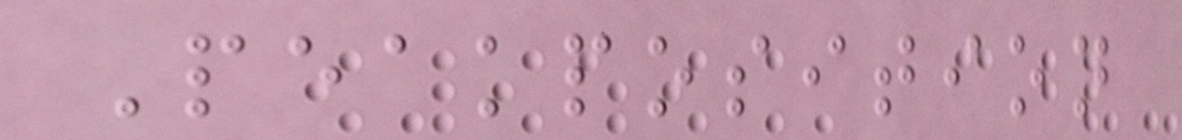Peakposition
